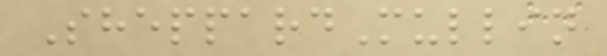SheppardMullin
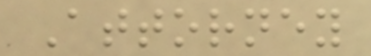Attorney
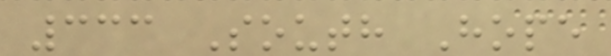333 South Hope
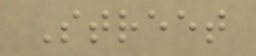Street
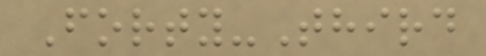Forty-Third
